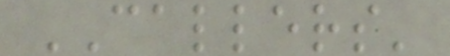CALLERS'
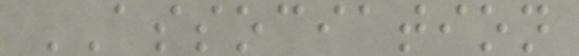ASSOCIATION
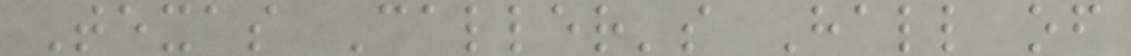Texas Caller's Hall of
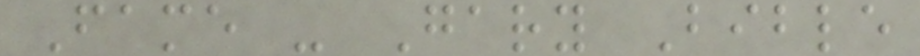Fame - Gary Bible
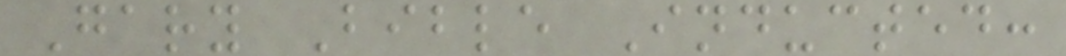Gary Bible Inducted:
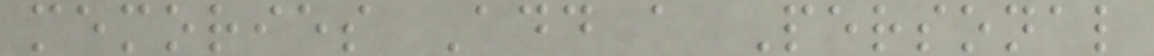memories Add a Personal
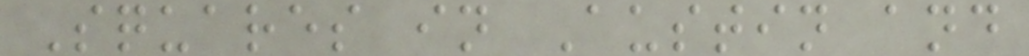Squares in Austin and
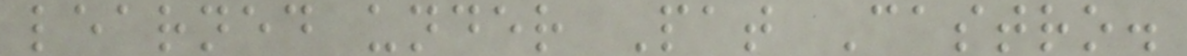learned under Pat Castro.
